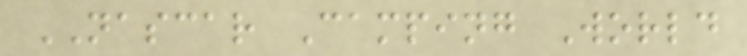NASCAR Camping World
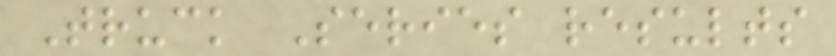Truck Series results
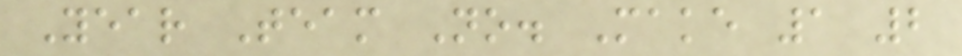Year Team No. Make 1 2
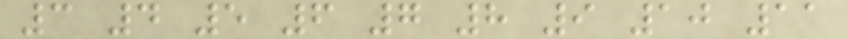3 4 5 6 7 8 9 10 11
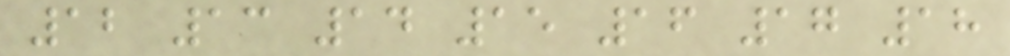12 13 14 15 16 17 18
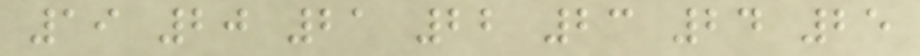19 20 21 22 23 24 25
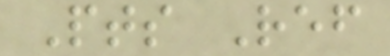Pts Ref
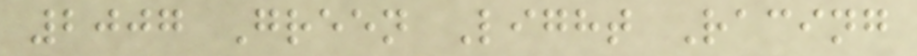2007 Green Light Racing
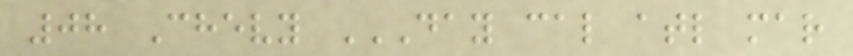08 Chevy DAY CAL ATL MAR
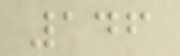146
